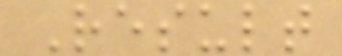Result
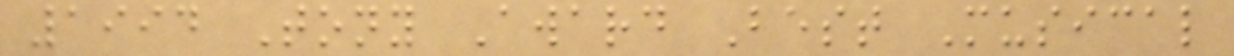1994 Tony Award Best Musical
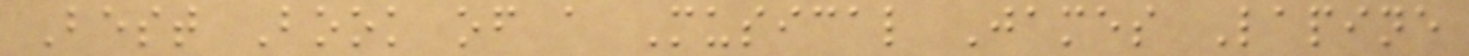Best Book of a Musical James Lapine
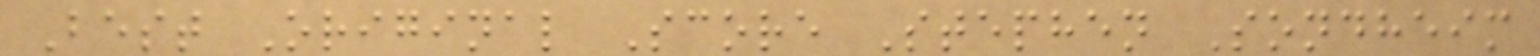Best Original Score Stephen Sondheim
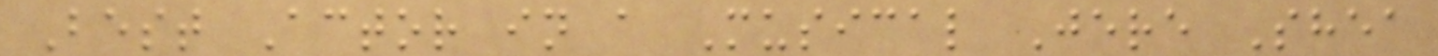Best Actor in a Musical Jere Shea
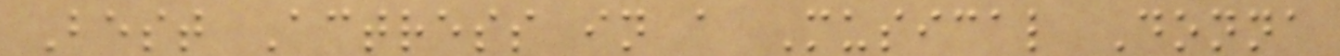Best Actress in a Musical Donna
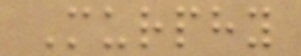Murphy
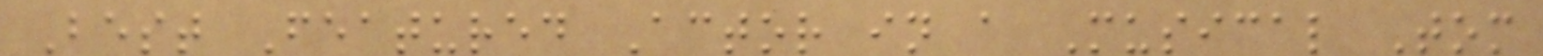Best Featured Actor in a Musical Tom
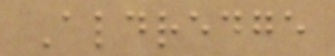Aldredge
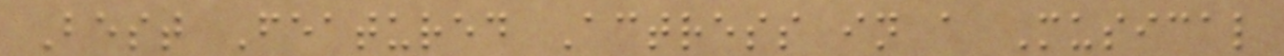Best Featured Actress in a Musical
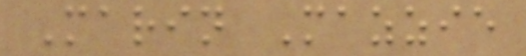Marin Mazzie
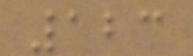123
